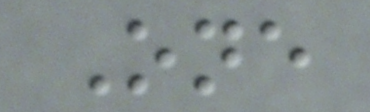One
